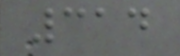314
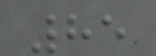85
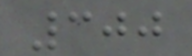300
